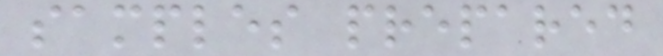samples prepared
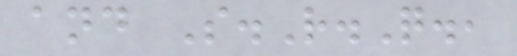and S.R.Q.,
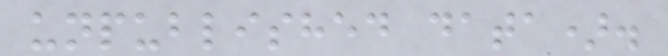unpublished data).
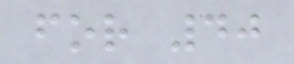for 40
